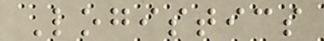Logistics
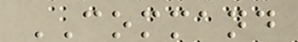COMMAND
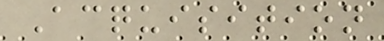Acquisition
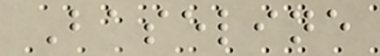Baseline
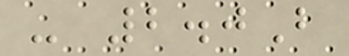- 2.0B
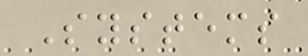Systems
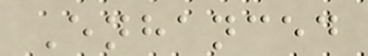Enhanced
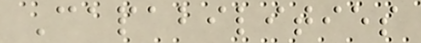Capabilities
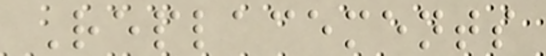Replacements
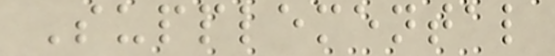Supplemental
